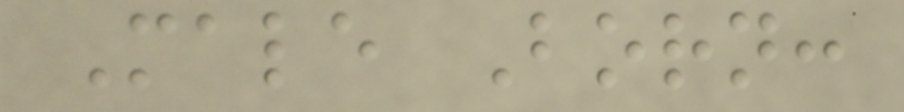Male Born:
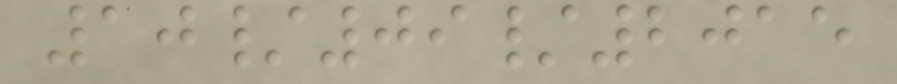10/09/2015
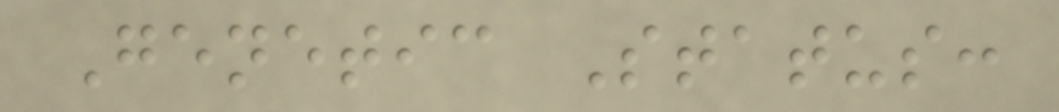Genetic Status:
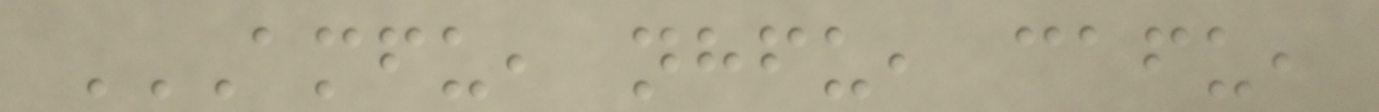AMFU, NHFU, CAFU,
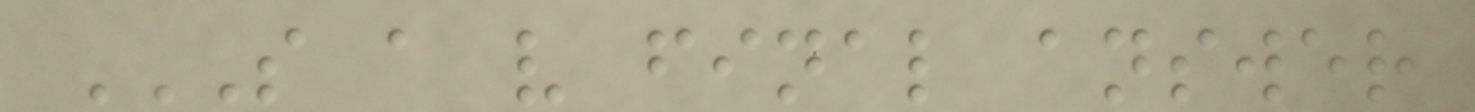S A V FINAL ANSWER
